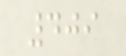409
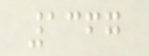1367
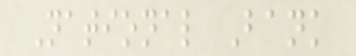National Bank
